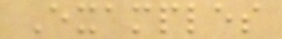Examples
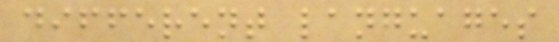different languages
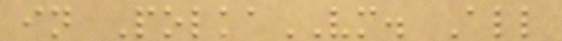in PolkaVM. All
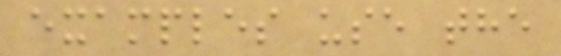examples use the
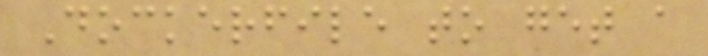Dockerfile to get a
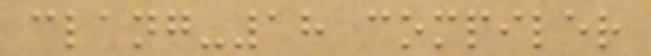clang-18 compiler
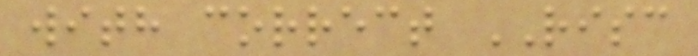with correct RISC
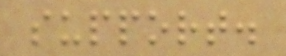support.
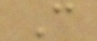C
